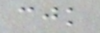cjk
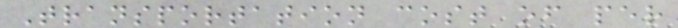Transportation cost of per
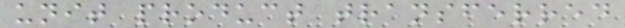unit product transferred
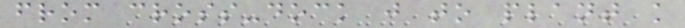from cross-dock j to plant k
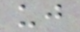uj
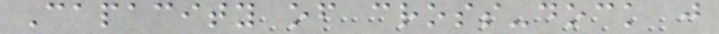Capacity of cross-dock j
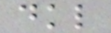dkl
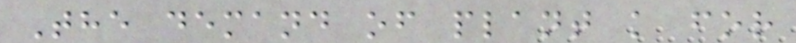The demand of plant k for
